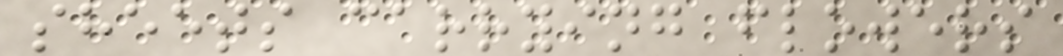sheets carrying flowers
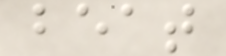beat
